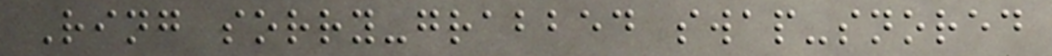Ring sorry-grabbed swap-snored
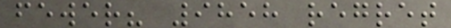fewer? 9858 regret
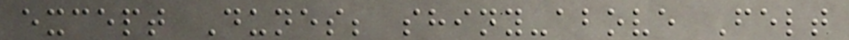except Dunes; shiny-above Felt
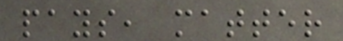pays, matter
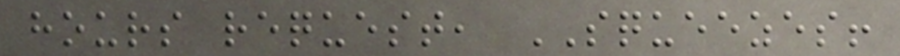hours request, SQUEEZES!
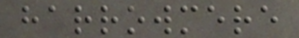harrowmere
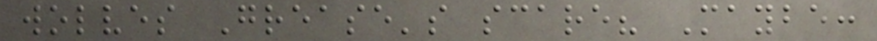wolves Grease's scare? Maybe:
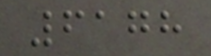6178
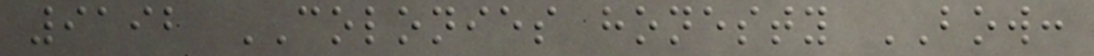9192 COLONIES honesty BOW:
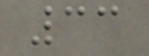33
